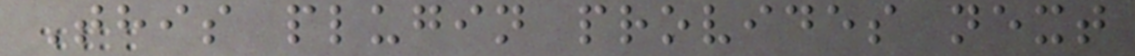This plugin provides next
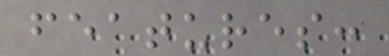features:
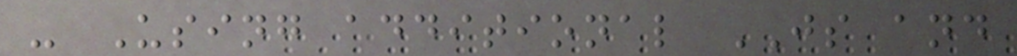- Using additional JS and
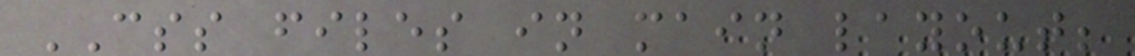CSS files in main layout;
